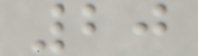20
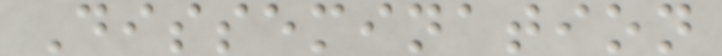Dissemination
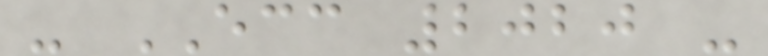- ECC 2020 -
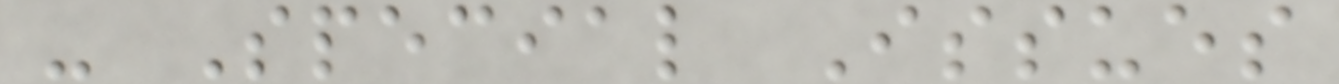- Special Issues
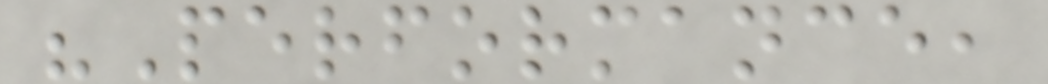"Performance,
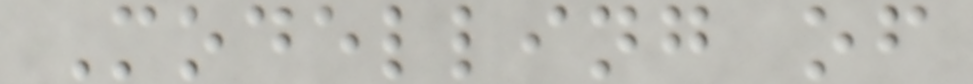Modelling of
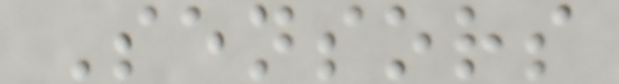Sensors
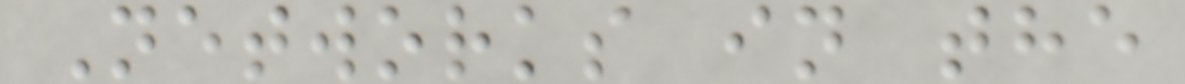Networks in the
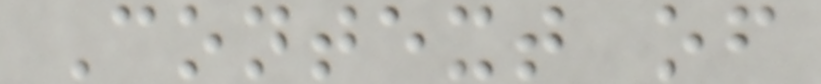Context of
